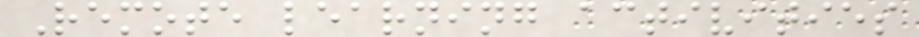Remote learning activities
